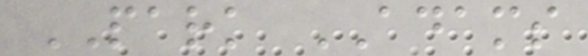PARK ADAMS
